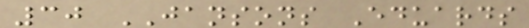30 JANSONS Eduards
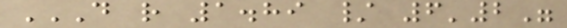D R 1.89 / 6'2"
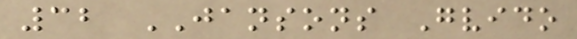32 JANSONS Gvido
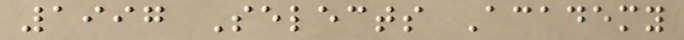1997 Selects Academy
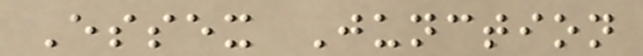Essex Junction
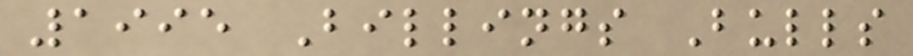1995 Billings Bulls
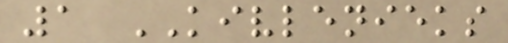1 KIVLENIEKS
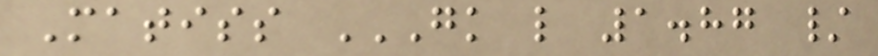Matiss GK L 1.87 /
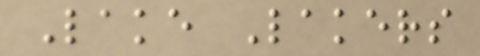Lake Lakers
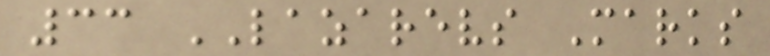33 LAZAREVS Marks
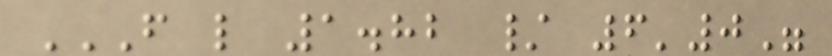F L 1.82 / 6'0"
